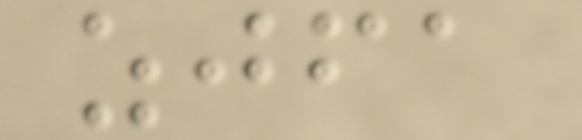zjfa
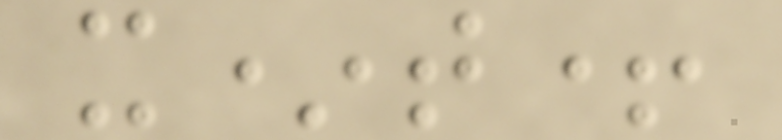x*t+
